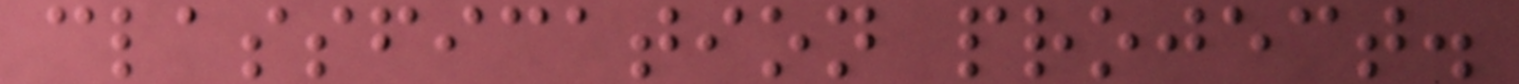classfication project.
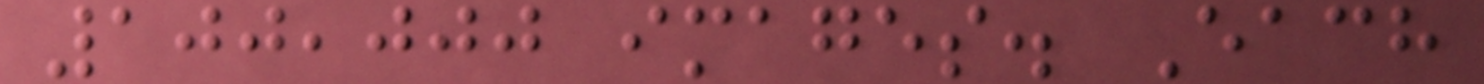100,000 images. Each
